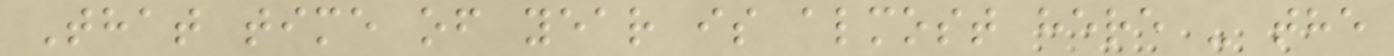That time of year is almost here - the
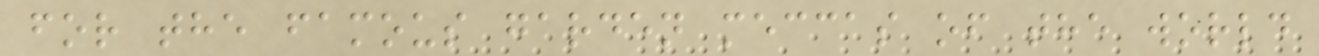for the famous garden meccas of the world
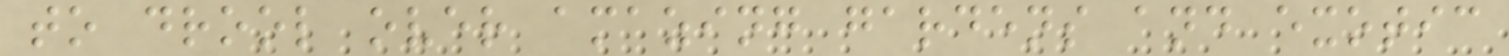to drool over amazing gardens and exotic
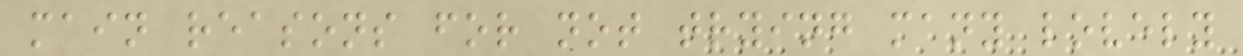main reasons for not trying many lovely
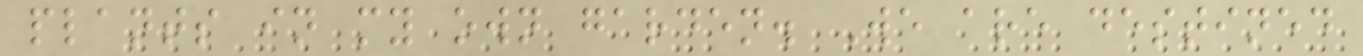plants in my own garden. We are destined
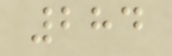284
